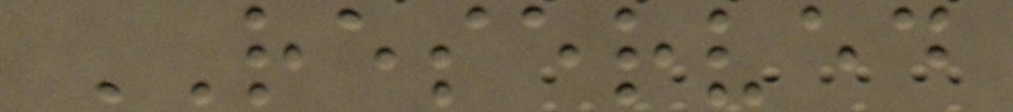RESERVED
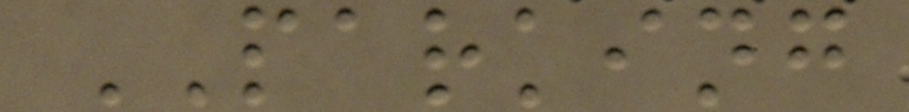PARKING
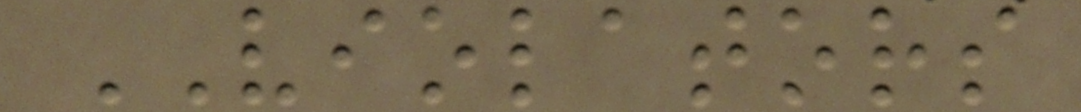VIOLATORS
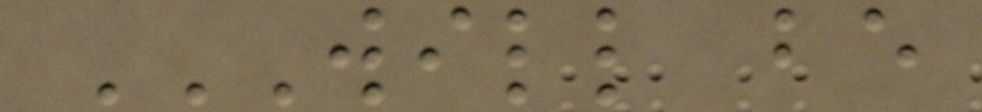WILL BE
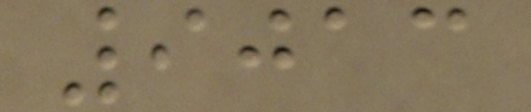9013
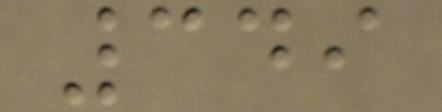349
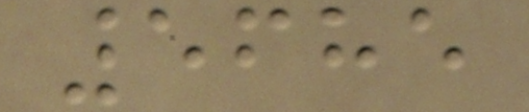5685
